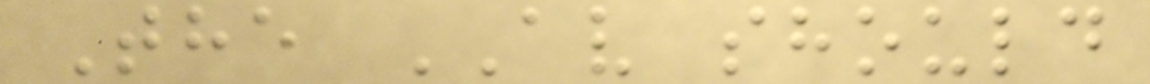The AV should
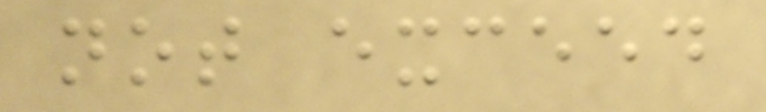not exceed
